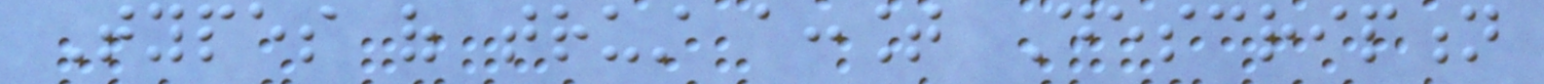Types of trust account Description
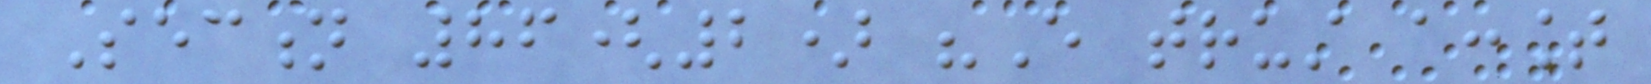Section 86(2) "Every trust account
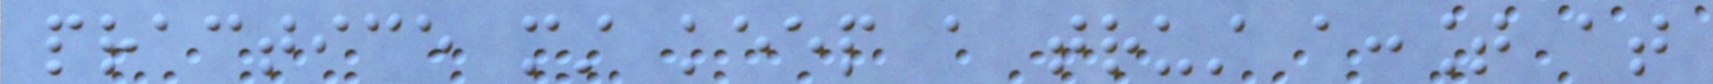practice must keep a trust account at
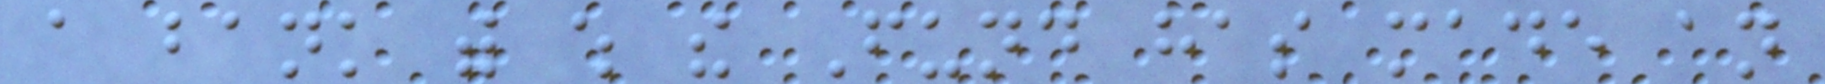a bank with which the Fund has made an
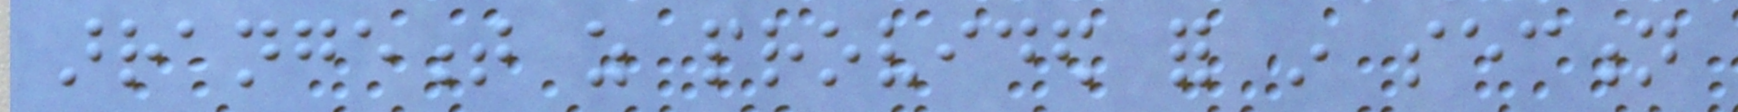arrangement as provided for in section
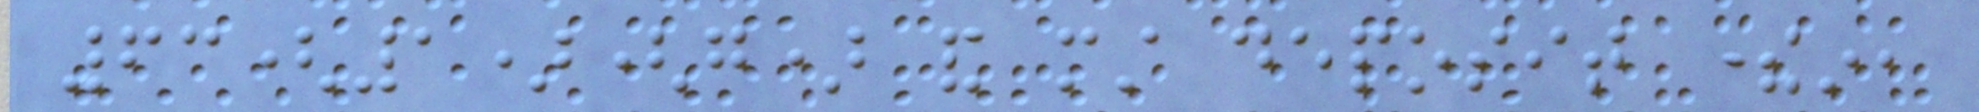63(1)(g) and must deposit therein,
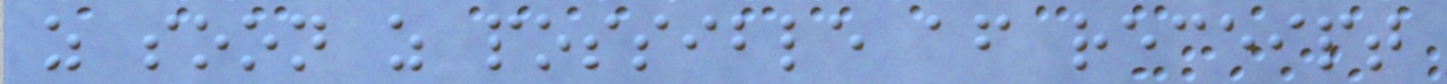as soon as possible after receipt
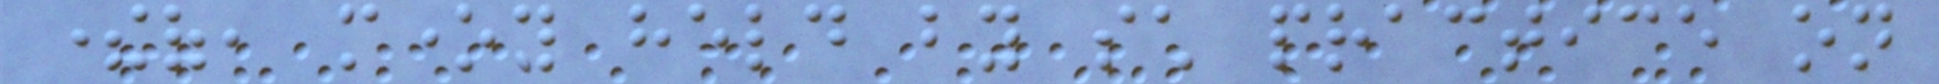thereof, money held by such practice on
